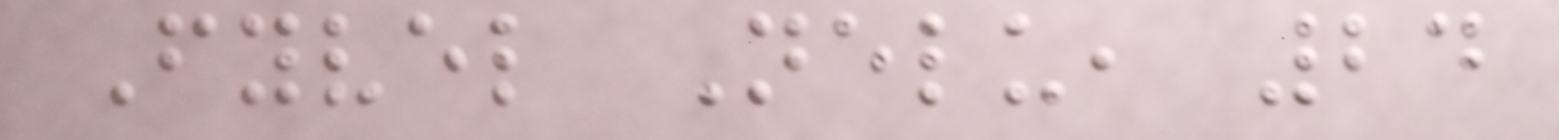Fyvel Nelu, 24
